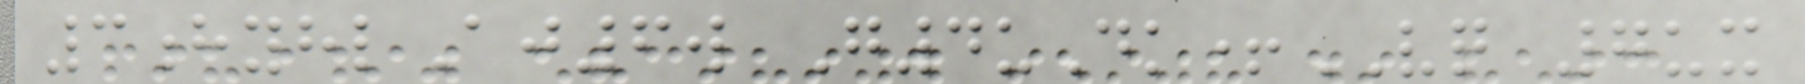3hyhlAj6w G4uDk+VQ 7ux
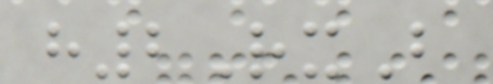h2RxB
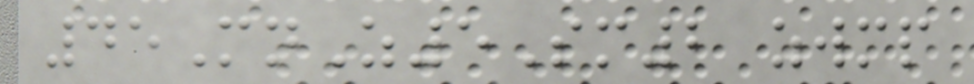45MnZ5Sm2 zwmp
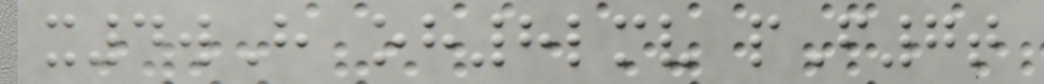x4wH oh8lmv pF7t
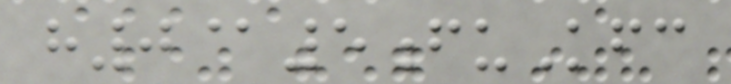h0@5fuKfc
